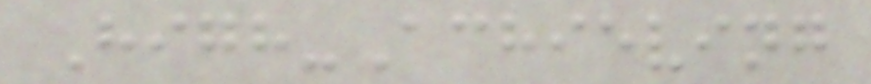High-Achieving
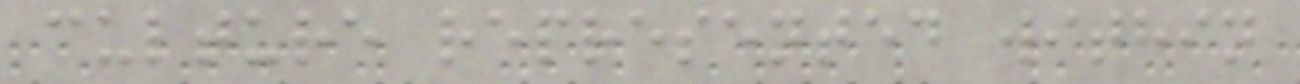culture represented within
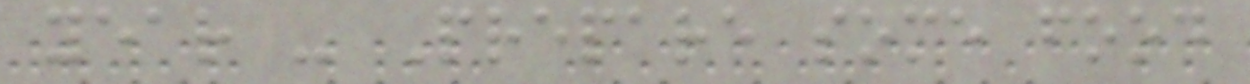year - Prepare some food
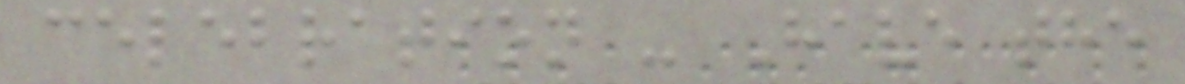celebration - Have the
